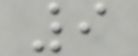9
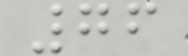76
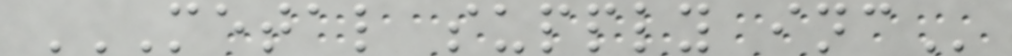METAL SUPPLY INC
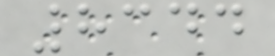8344
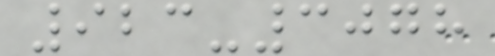923-3078
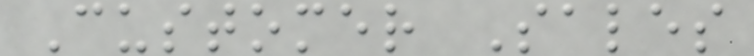Customer Sales
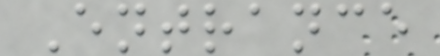Entrance
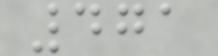471
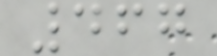467
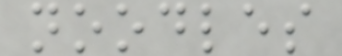noodles
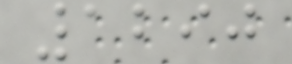1290
